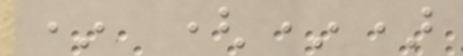* (*)
